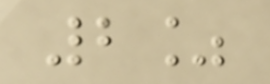2%
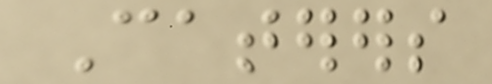Caterers
